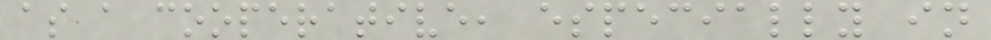as a cooperative, especially in
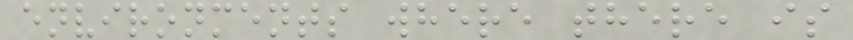environments where there is
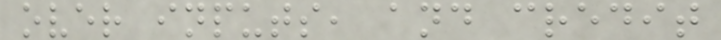over inputs, and credit
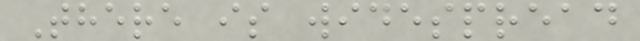There is widespread
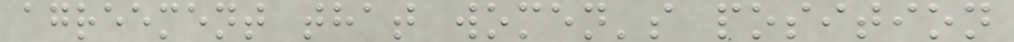agreement that women's position
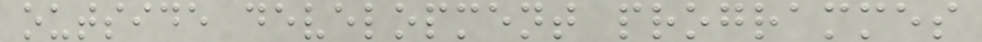outside development programmes
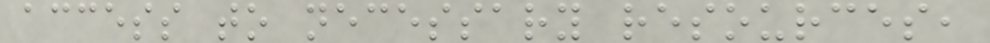access to necessary resources,
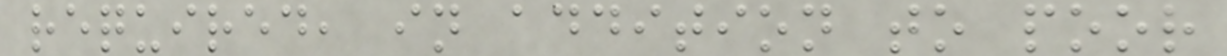required, in addition to poor
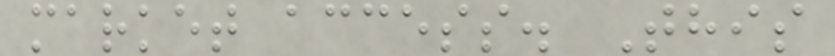market access. This
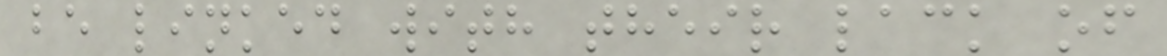be linked with their lack of
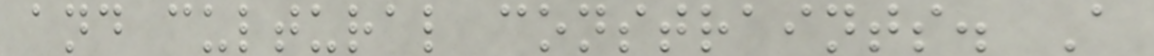and cultural constraints. A
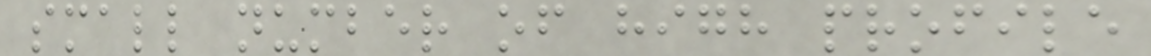small number of high profile
